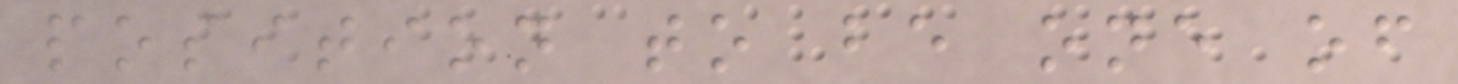position to be one of
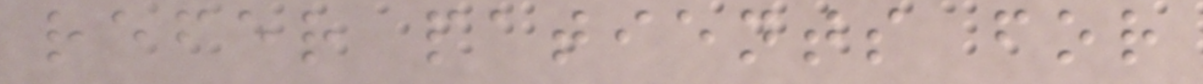refer patients for
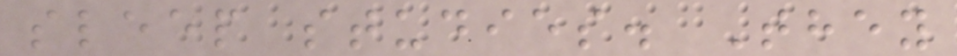sleep studies. They
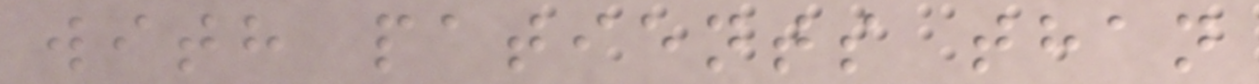with patients than
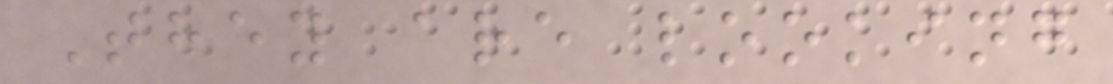They are looking
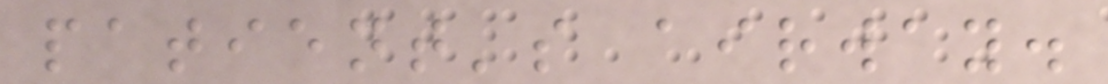patient's airway.
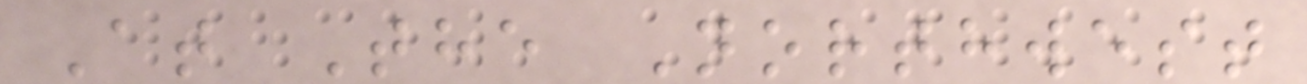At The Northwest
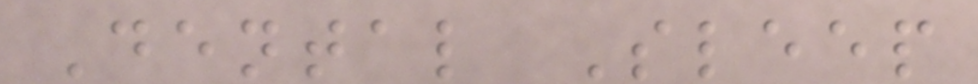Dental Sleep
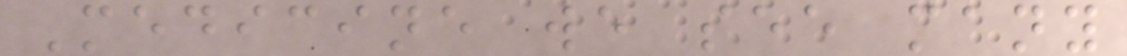Medicine we see many
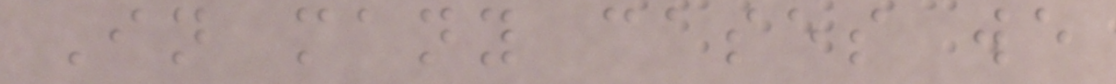In many cases we
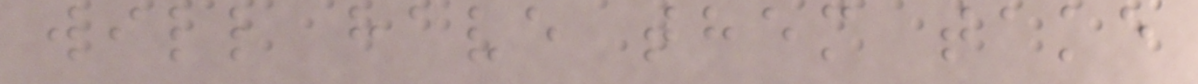will have them take
